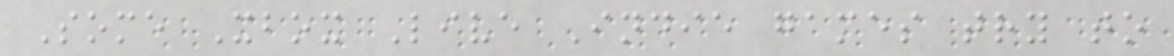Some Xbox Live Indie games try to
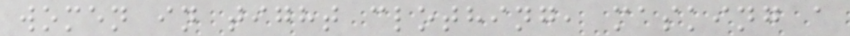women in tight clothing, masking a
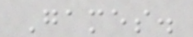Games.
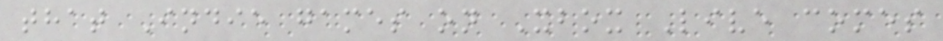that Indie games on Xbox Live comes
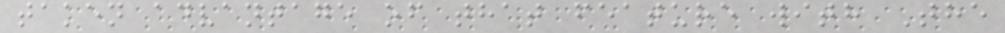taken advantage of that feature with The
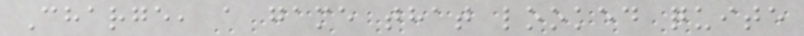Charge, a game that looked quite
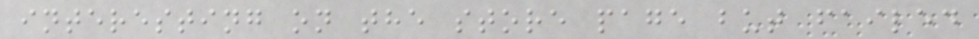interesting on the store page but failed
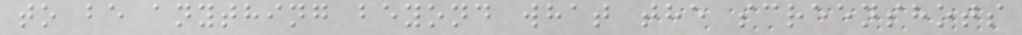to be anything beyond what the screenshots
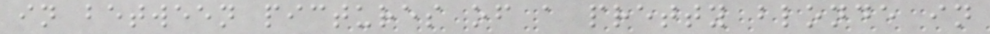in between pictures of a pretty blonde in
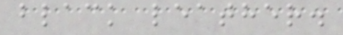black leather.
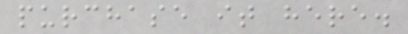purchase it here.
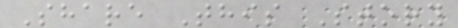Share This Story
